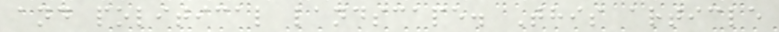and political landscape. This article
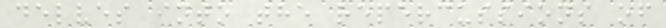delves into the repercussions of
